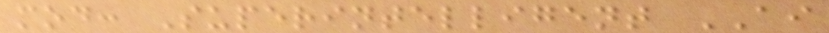mod: Superintelligent AI
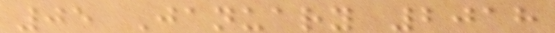05 January 2018
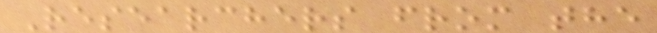Researchers from the
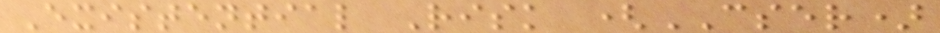Existential Risk (CSER)
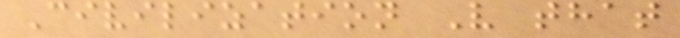Civilization V that
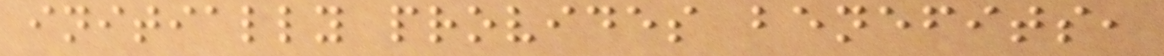initially provides benefits,
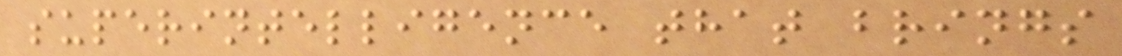superintelligence that brings
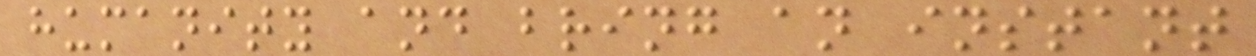humanity and bring an instant
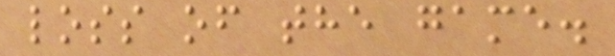loss of the game.
